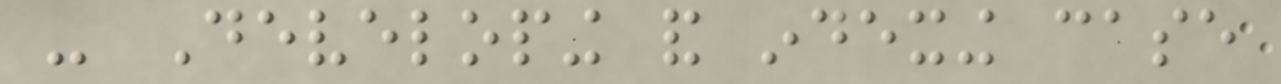- Developing and indexing case
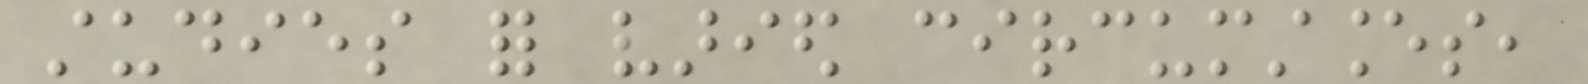studies for varied circumstances,
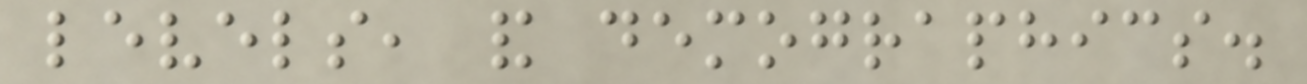levels, and demographics.
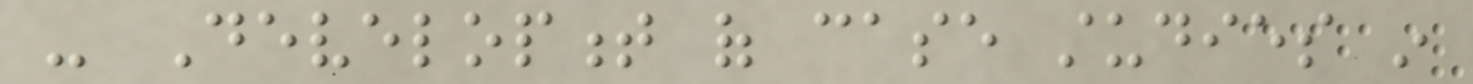- Development of case studies in
